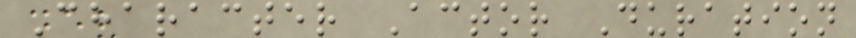Character Actor Duration
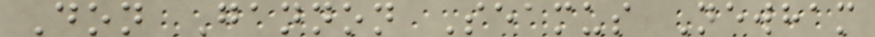Don Gannon Seamus Newham
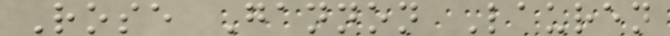Rose Gannon Lauren
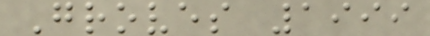Groves 1999
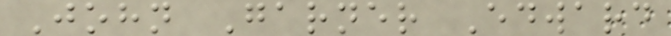John Garner Edward
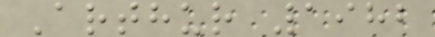Arthur 1982
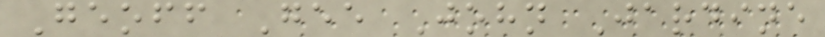Geoff Gee John Jardine
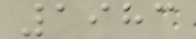1983
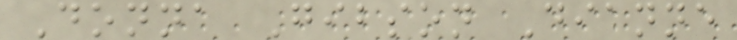Donna Gibson Dianne
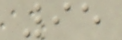95
